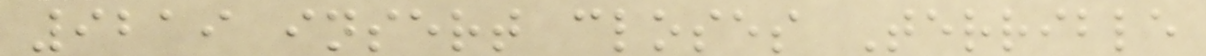9219 insert closes Terrible
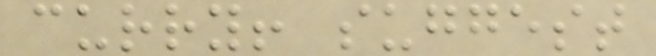curry! suggest
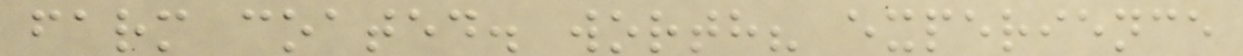farm coated. worth? experience
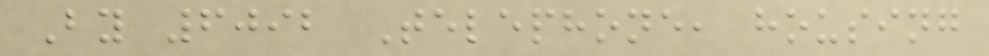By 6092 Telephone, housing
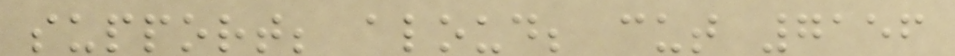support; aloud; cut 7156
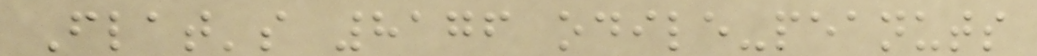Flat's 8176 odile-peanuts
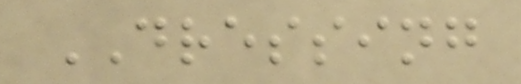DRESSING
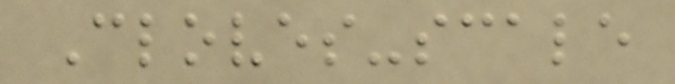Cloves-scale
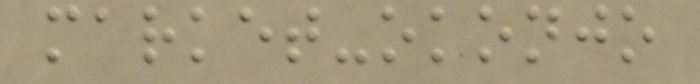market-okonjo
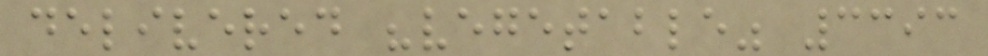delivered "vegetable" 3393
